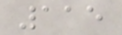115
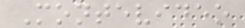Montevideo
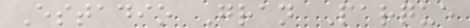Estadio Gran Parque
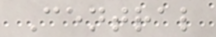Central
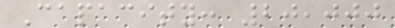Capacity: 20,000
